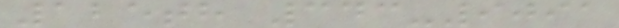125th 343-9091
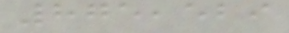875,529
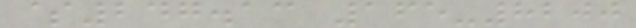$247.13 165-8200
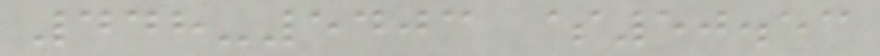448-5403 $50.53
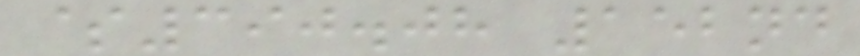$390.08 152nd
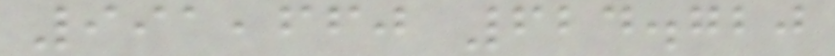991,660 624.720
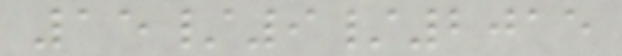15/9/2015
